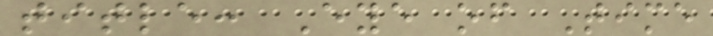title: Eye of Time
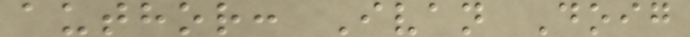author: Ivan Doig
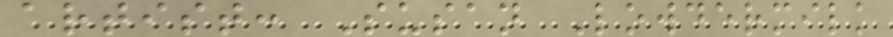artist: Susan Lowdermilk
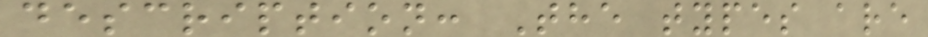description: The types are
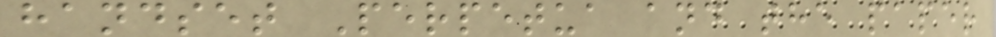handset Perpetua and the paper
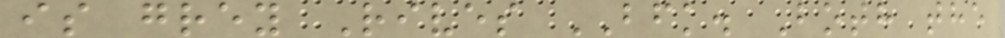is grey Rives BFK. Both the
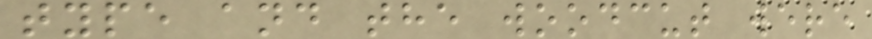type and the woodcut were
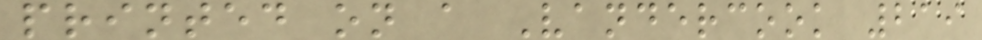printed on a Vandercook 219
